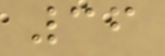36
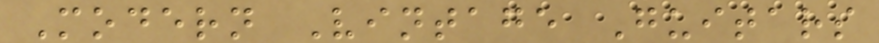Modern Vintage Guitars
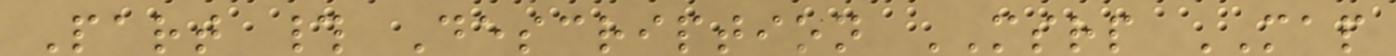Part # Description MSRP MAP
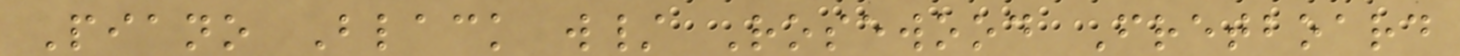Piano Black w/ Rosewood Fretboard
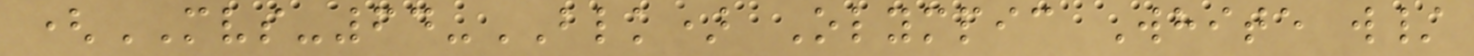(MVS-64-BLK) Olympic White w/
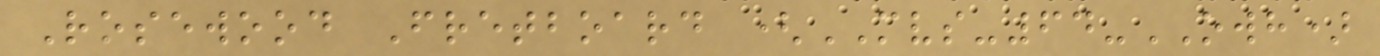Rosewood Fretboard (MVS-64-OWH)
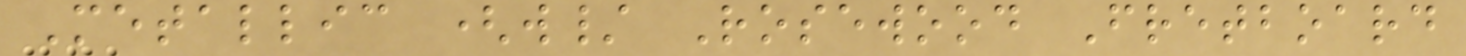Metallic (w/ Rosewood Fretboard
